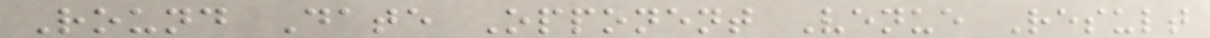Round Date Opponent Venue Result
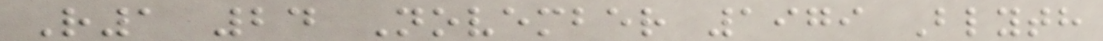R1 24 November 1979 Blyth
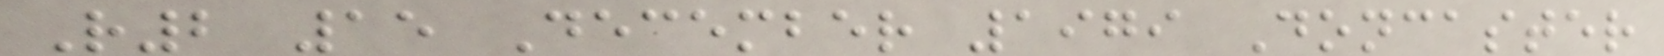R2 15 December 1979 Doncaster
